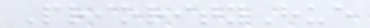PriorityHue
